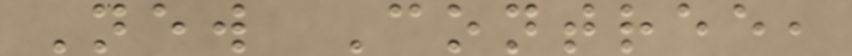New Contree,
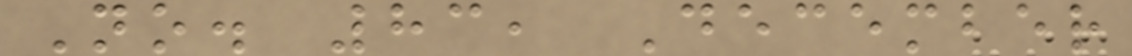No. 83, December
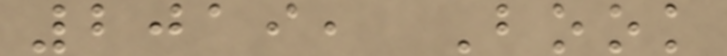2019, Book
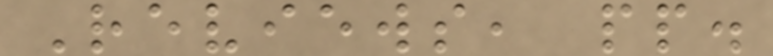Reviews, pp.
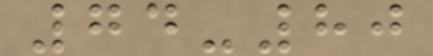74-80
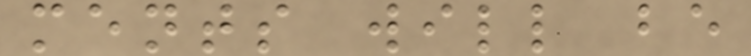ments will be
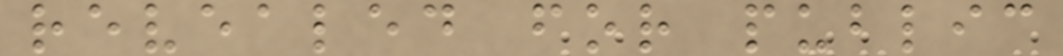revealed for public
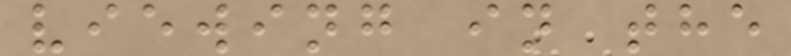viewing in the
